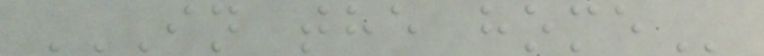IN THE HOME
